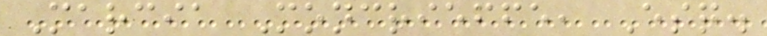Marcia Moncrieffe, Esq.
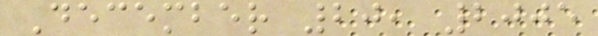December 20, 2005
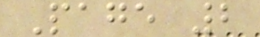Page 2
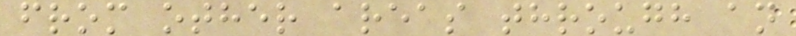from other areas through an
